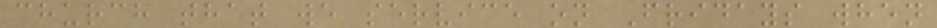church that we service on Fridays when
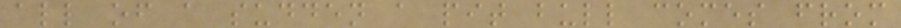all of a sudden a pit bull comes from
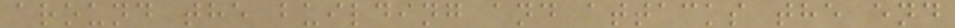around the building and attacks the end
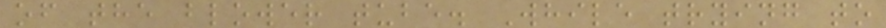of the blower tube. While trying to
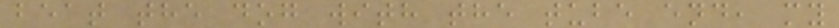beat the dog with the tube end, my
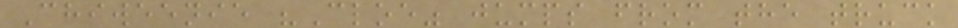Chiweenie "Cloe" jumps from the truck
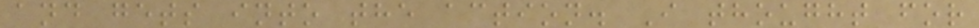and gets into the action. I thought for
